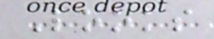Looks
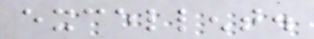excellent.
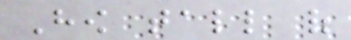How tall of
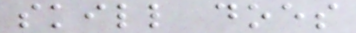skill does
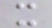it
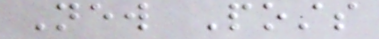New Posts
